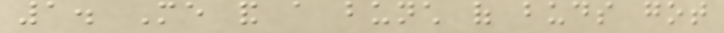1. Me and a bunch of buds got
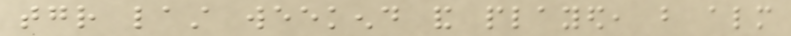together last weekend and played, but almost
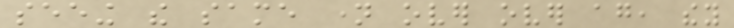seeing the same name over over again, they
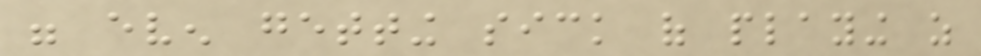were even getting sick of playing as
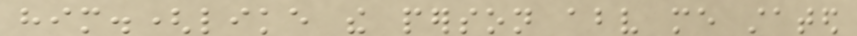him.(like the person above me stated
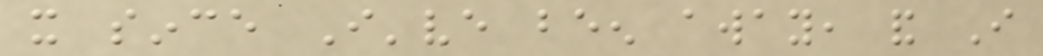it since I've been away, and I
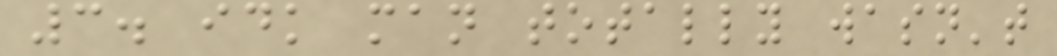3. idk man totally wasn't
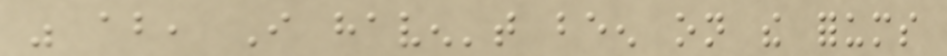was about, I haven't been on the forums
